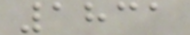1831
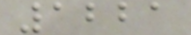1221
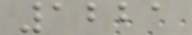1221
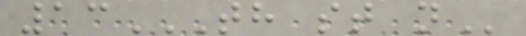13TH ST N
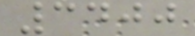3400
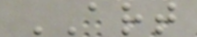ART
